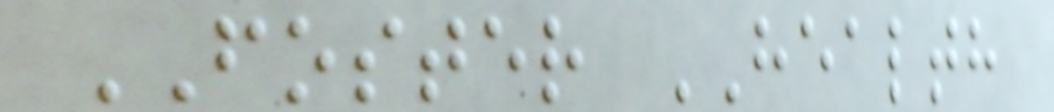FOSTER HEALTH
